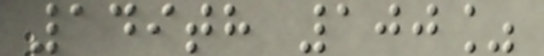149th 100%
